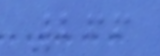266
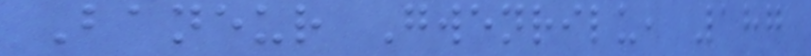Baneur Gwenrilu, 187
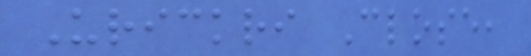Urickri Close,
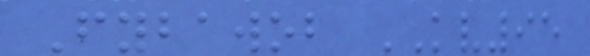Fybawob KV95
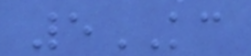5KC
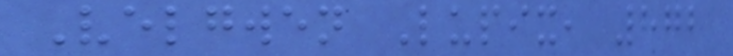Velgwen Lupix, 872
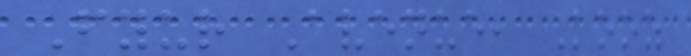Fyur Avenue, Kooz
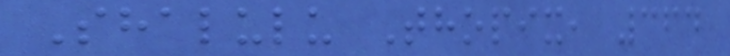Shalulu Thopix, 364
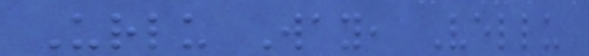Urlu Way, Vellu
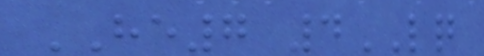HE7 4LQ
